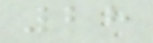28
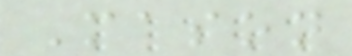Mason
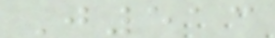J513
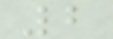2
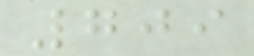709
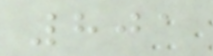801
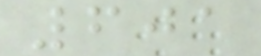601
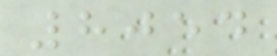8054
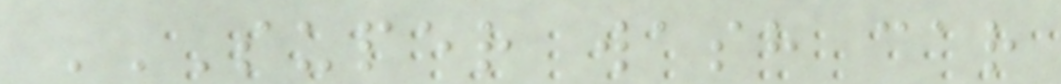SUPER WASH CAR
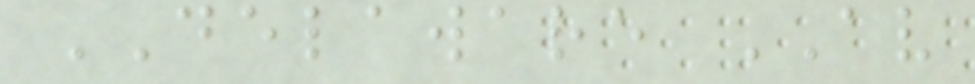DELAWARE AV
